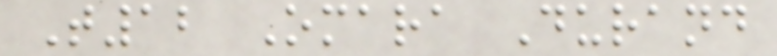T12 Omara Durand
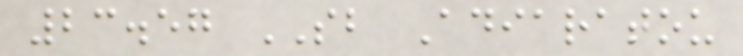23.57 SB Adiaratou
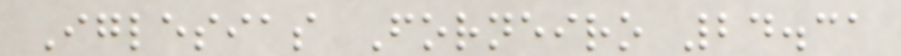Iglesias Forneiro 24.31
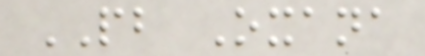PB Oxana
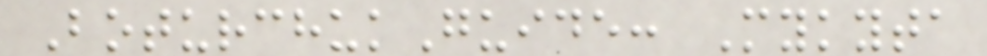BoturchukGuide: Mykyta
